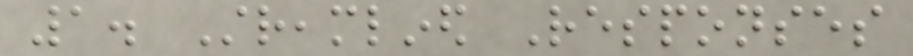1. Streamlined Responses
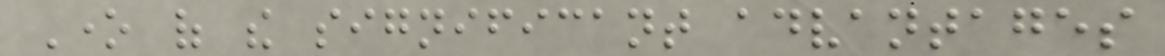One of the significant advantages
